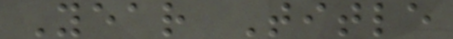Year Title
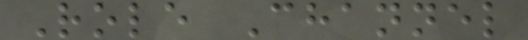Role Channel
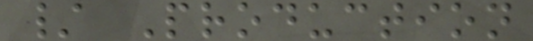/ Production
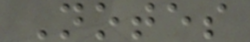Notes
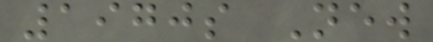1970s New
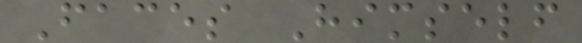Faces Himself
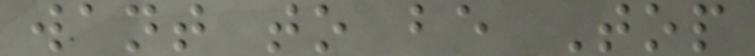want to be Top
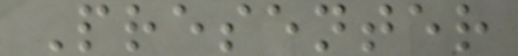Presenter
